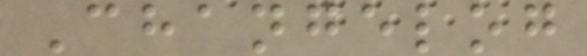Changelog
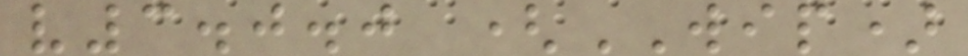v3.0.0 (WIP)
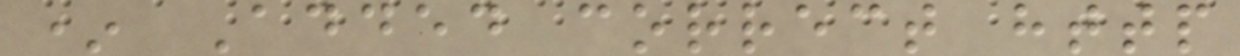* Added correct http
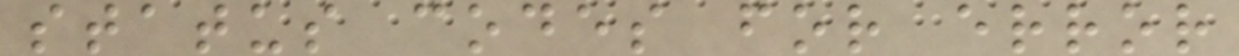status codes for error
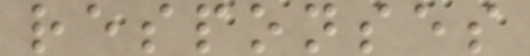responses
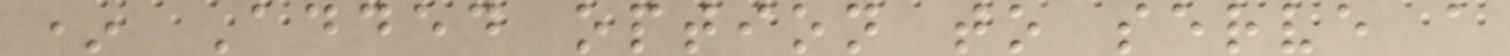* Added option to serve a
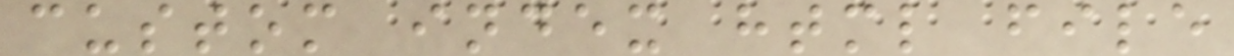custom index html file
